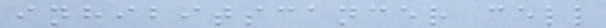inhibitscancer cell
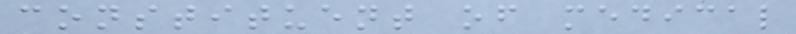constituent of medical
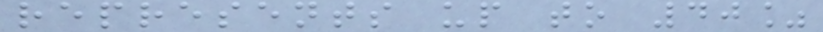represents up to 40%
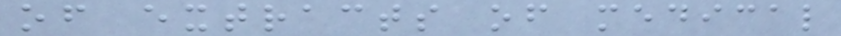of extracts of medical
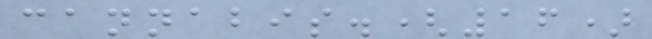cannabis.(16)
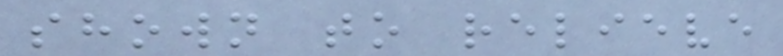shown to relieve
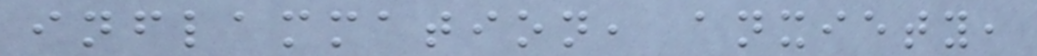inflammation, anxiety,
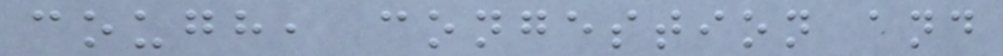cough, congestion and
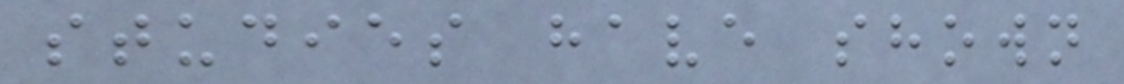studies have shown
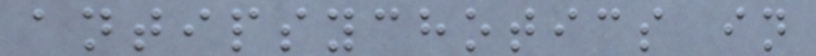antipsychotics in
